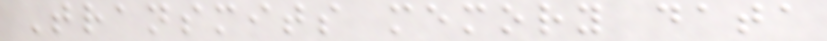Transmits memory data
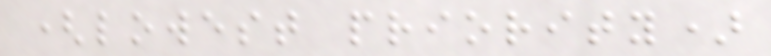(lowest priority)
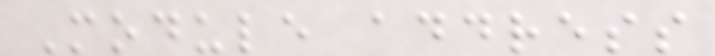Module address
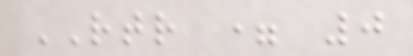RTR = 0
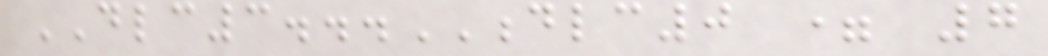DLC3...DLC0 = 7
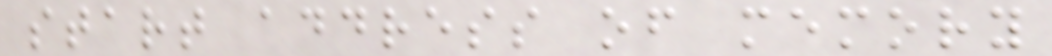start address of memory
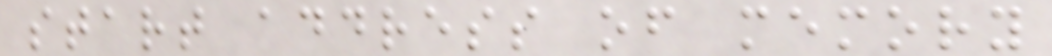start address of memory
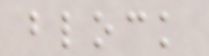block
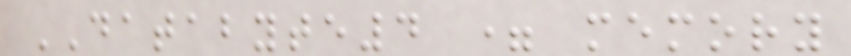DATABYTE4 = memory
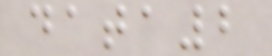data2
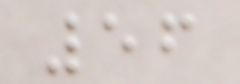56
